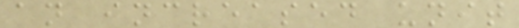an increased unit
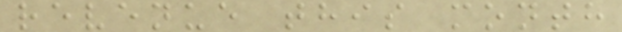revenue this month
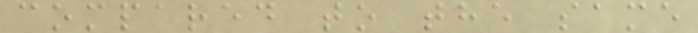compared to the same
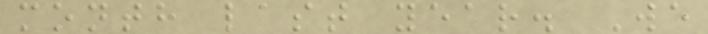month last year. We
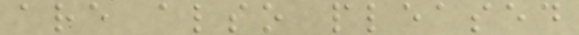are also pleased
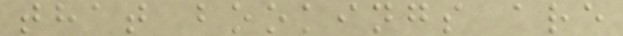that bookings are
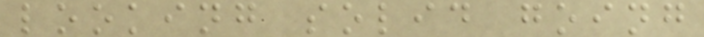looking solid going
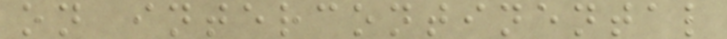on intercontinental
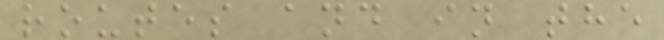routes and in the
